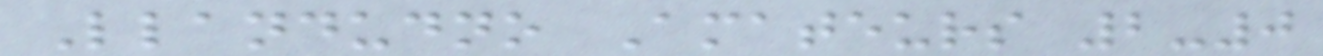Llandudno Amateurs 2-0
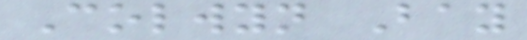Colwyn Bay
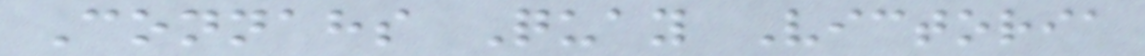Connahs Quay Victoria
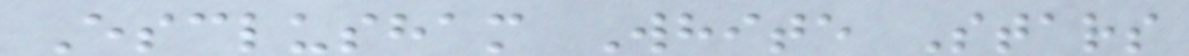Esclusham White Stars
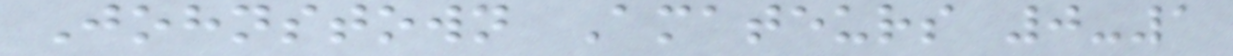Johnstown Amateurs 0-1
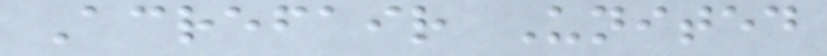Acrefair United
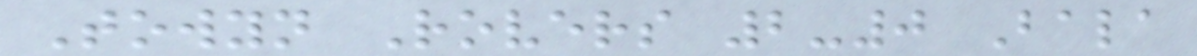Towyn Rovers 2-0 Bala
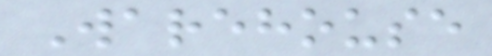Warehouse
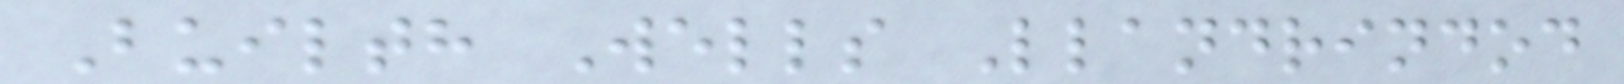Builth Wells Llandrindod
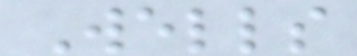Wells
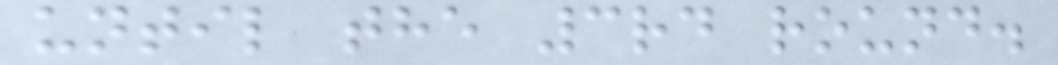until the 3rd round.
